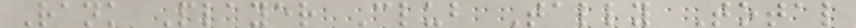Rank Player Club Tally Total
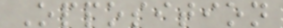Opposition
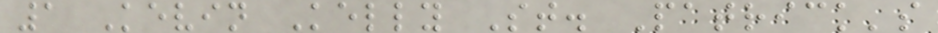1 Kevin Kelly St. Patrick's
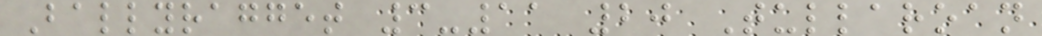Ballyragget 3-11 20 Tullaroan
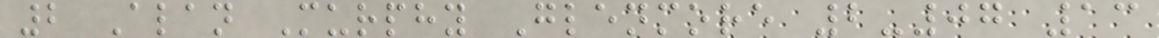2 Alan Murphy Glenmore 2-07 13
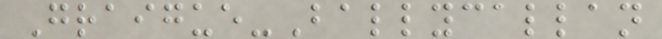Graigue-Ballycallan
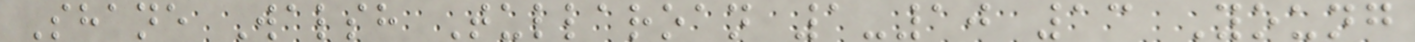Shane Walsh Tullaroan 1-10 13 Young
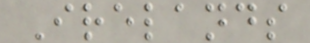Irelands
